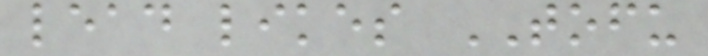lead likes TOFU
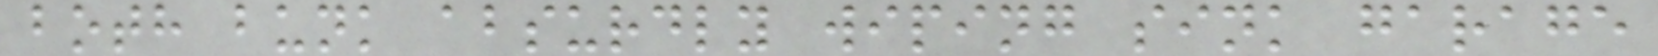both bunk absurdly wiping sink garage
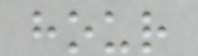hour
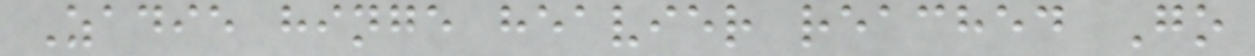Zadie hinge heavier reached Go
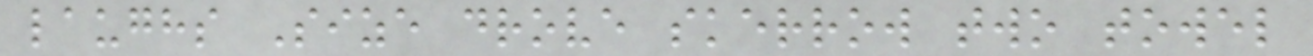laughs Size drove skerrow two towel
